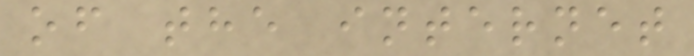of the internet
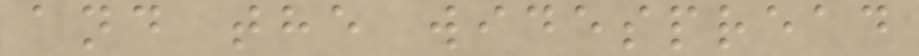and the widespread
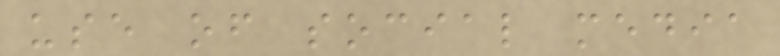use of social media
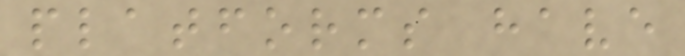platforms have
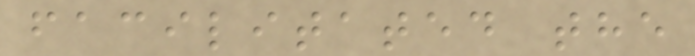facilitated the
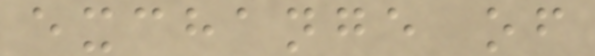exchange of
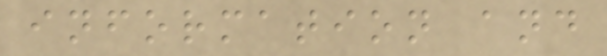information and
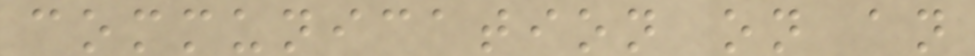communication on an
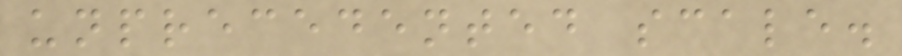unprecedented scale.
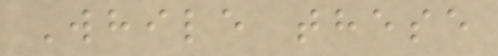While these
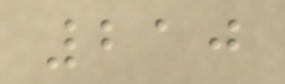210
